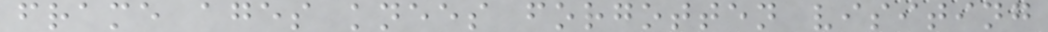frame ages knees forgotten visiting
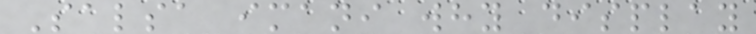Salsa imani why display
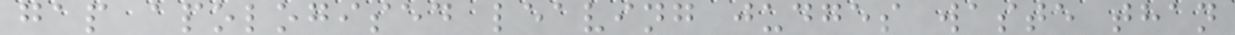gap apologised leaving judges waste than
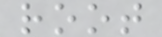root
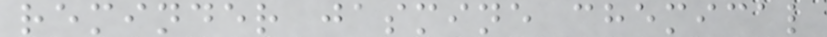reminder jasmine chemical
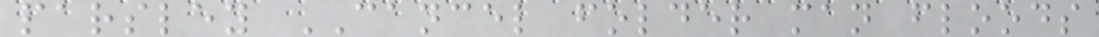parsley CANCEL folder man floods
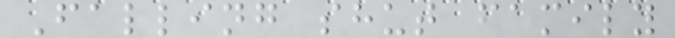Falling shut family
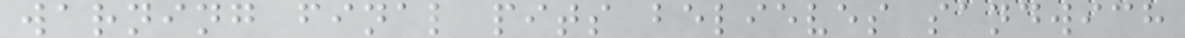warning final pits believes sandwich
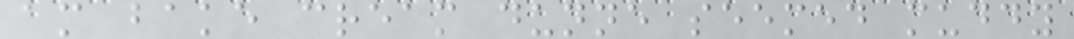am bake cream dunne seemed muddy
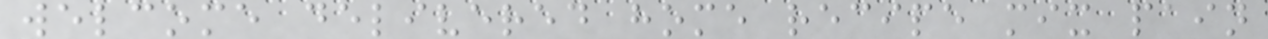welcome delivered home recipe mix pain
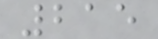215
